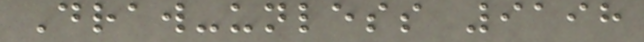Draw-unless 9198
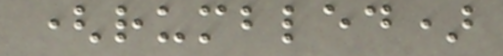(rumbled)
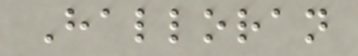Halloran
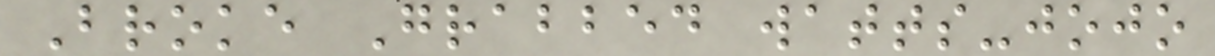Broke Grabbed watts-jojo
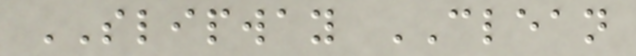SLIPWAY CLEAN
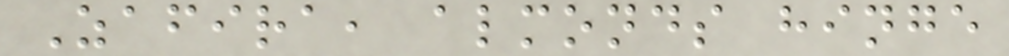Zafira, almonds hinge
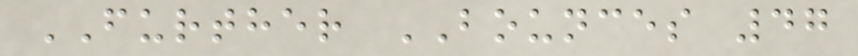FURTHER BOUNCES 47
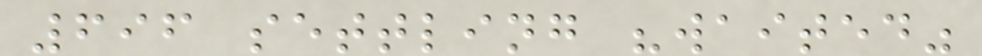696 settling "waited"
